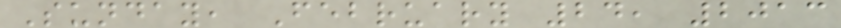Sunday, February 24, 2013
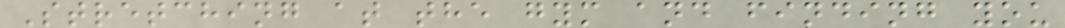Stretching at the gym and finding you
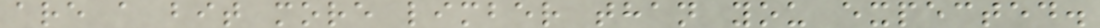are a bit more limber than you expected.
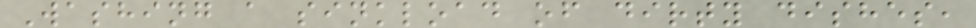Washing a sinkload of dirty dishes,
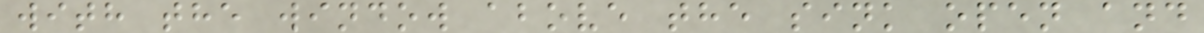with the window above the sink open and
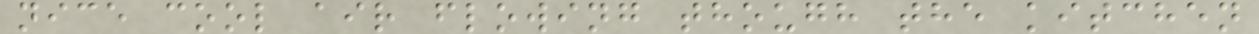nice cool air flowing though the kitchen
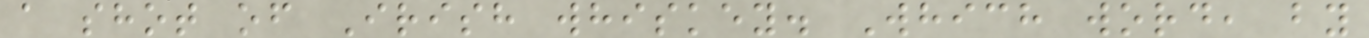a shot of Irish whiskey. Which word, by
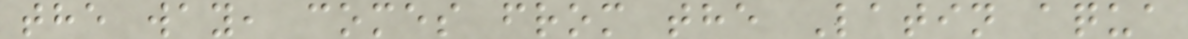the way, comes from the Latin aqua
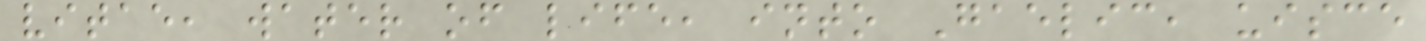vitae, water of life, into Gaelic, uisce
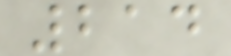214
